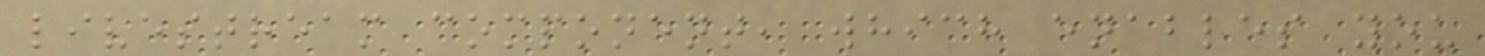livestream component, which enables you
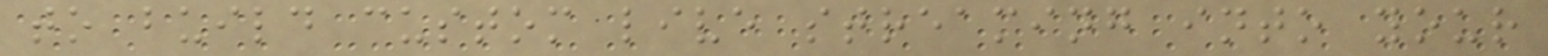to build custom live streaming into your
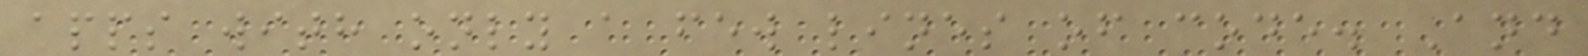apps with only a few lines of code. And
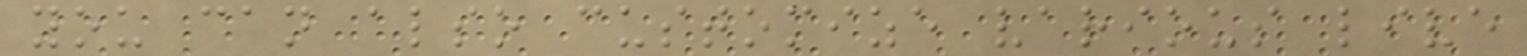you can also customize various live
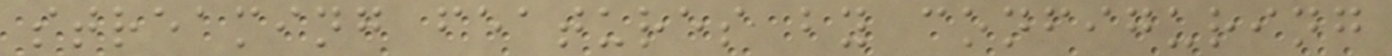streaming features by configuring
